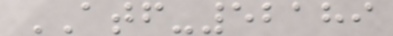ATF-52189
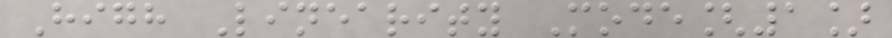High Linearity Mode[1]
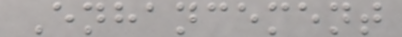Enhancement
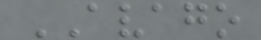AVAGO
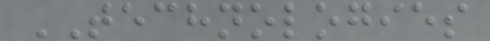TECHNOLOGIES
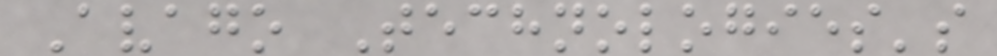Avago Technologies's
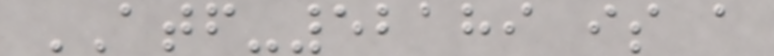ATF-52189 is a
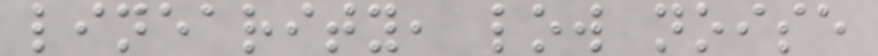linearity, low noise
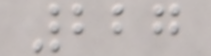227
